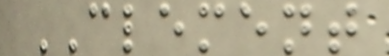CLEMENT
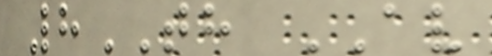8TH AV
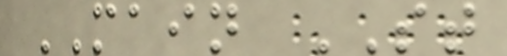MAIN ST
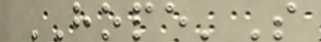HOPE'S
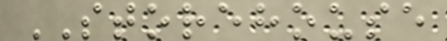STOREHOUSE
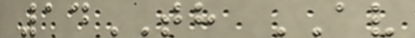14TH AV
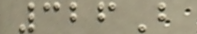326B
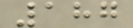187
